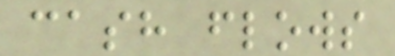cash flows
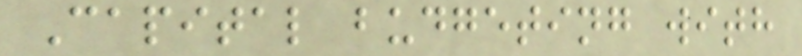Capital budgeting with
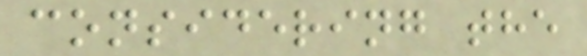considering the
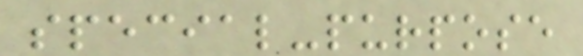special-purpose
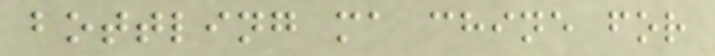bottling ma chine for
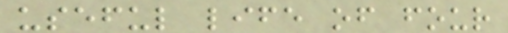useful life of four
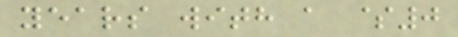years with a $0
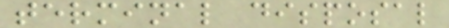terminal disposal
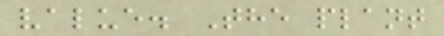value. The plant
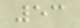53
